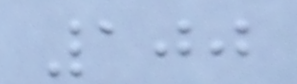100
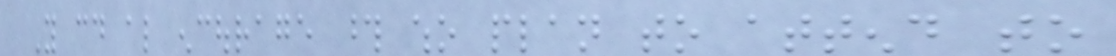You could also encourage those who plan to attend to
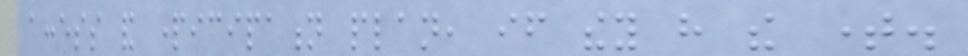access and participation plan, if they have the time.
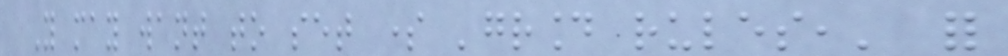You may want to set some 'ground rules,' for
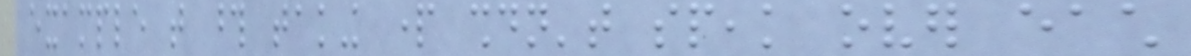example that those taking part shouldn't speak over each
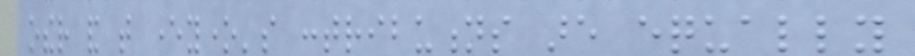other and that everyone's contributions are equally
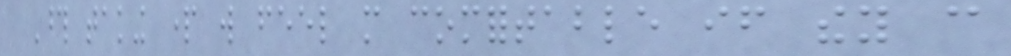Those taking part will feel more comfortable if they can
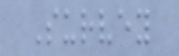Survey
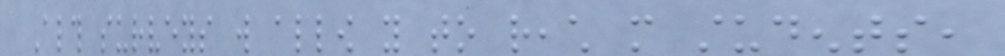Although surveys will allow you to reach more students,
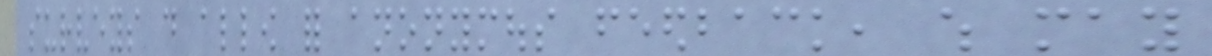surveys do allow for anonymous feedback, which may
